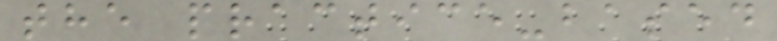the practice-based
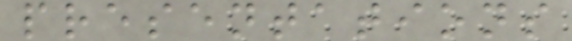presentations
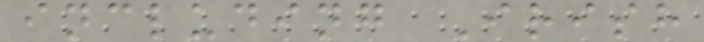including Irish
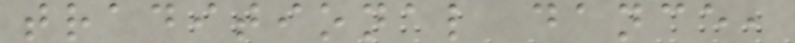traditional dance,
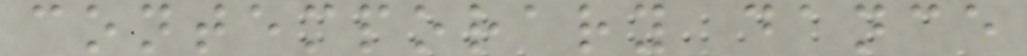contemporary dance
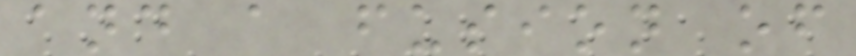and a fusion of
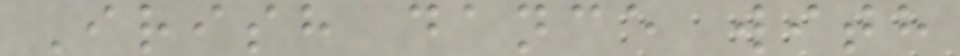Irish dance with
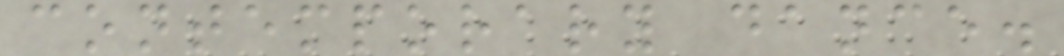contemporary dance.
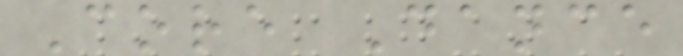Core Dance
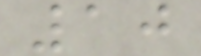10
